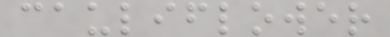cauliflower
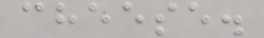cheese.
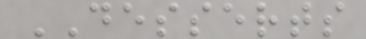DESSERTS
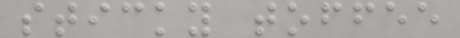sticky toffee
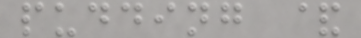pudding &
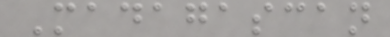Madagascan
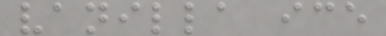vanilla ice
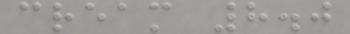cream 8.0
